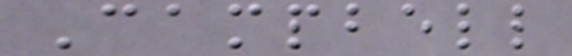Campbell
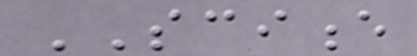SCIENCE
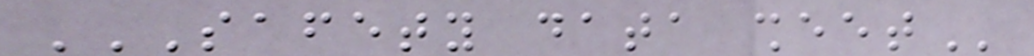SAFETY DATA SHEET
